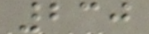230
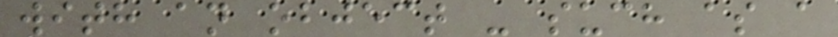with an object - such as a
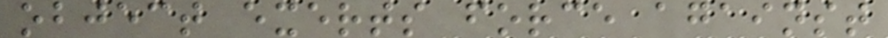object exerts force against
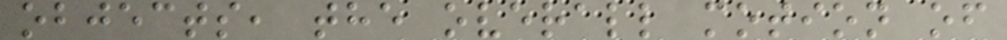objects, the overall motion of
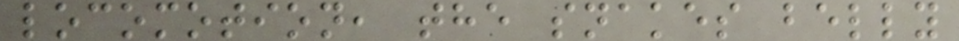locomotion, the snakes belly
